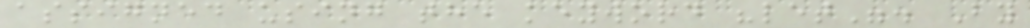assigned using the keyword "let". By
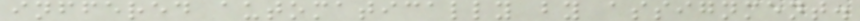inffered automatically by assignment.
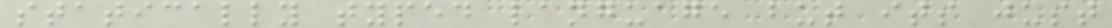statically typed language but its just
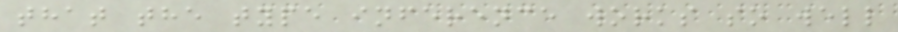that the type inference works so well
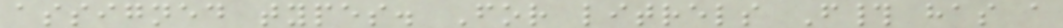assigned types. For litrels F# has a
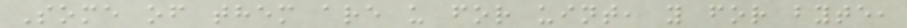Some of them are u for uint, y for byte,
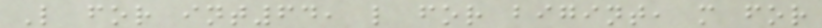L for int64, l for bigint, m for
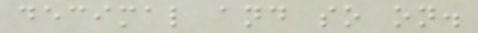decimal and so on.
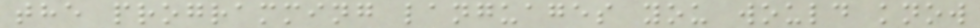the programming languages you would know
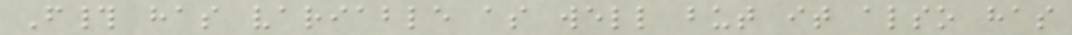F# has variable as well but it also has
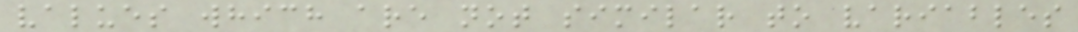values which are not similar to variables
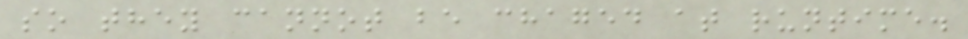so they cannot be chaged at runtime.
